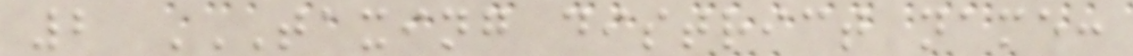2 TAXING DISTRICT NAME:
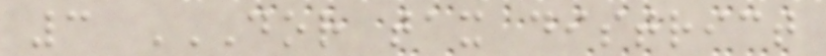3 DOR TAX DISTRICT
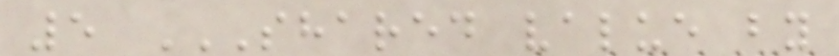5 SHARED VALUE BY
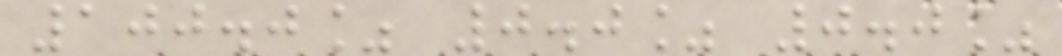100.0% 0.0% 0.0%
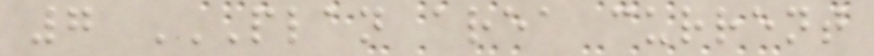7 PLAN AREA CURRENT
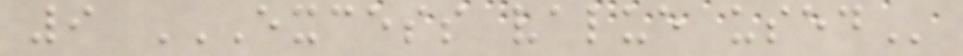9 EXCESS VALUE USED
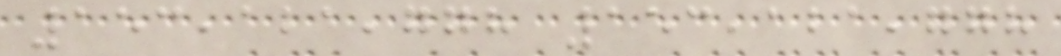153,121,778 153,121,778
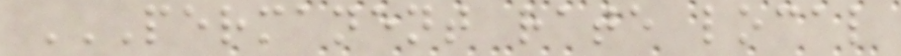PERMANENT RATE LOCAL
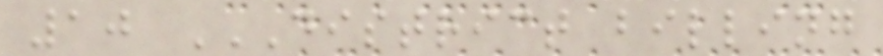10 DISTRICT BILLING
